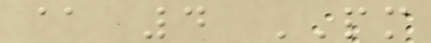@ 4 PM
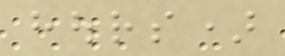hours)
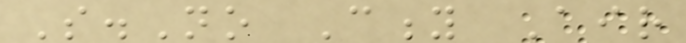S.No City Air
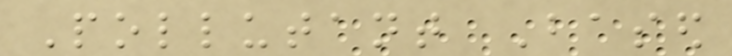Pollutant Based
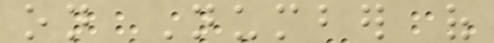on Number of
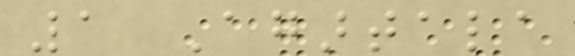1 Agartala
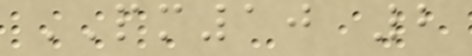PM10 2
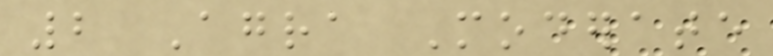2 Agra Moderate
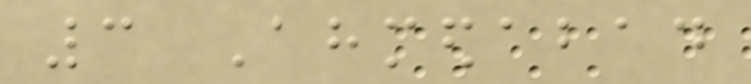3 Ahmedabad
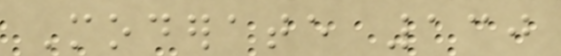Moderate 130
